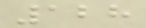128
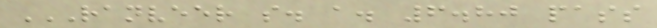RANVEER S. A. 6.80 PASS
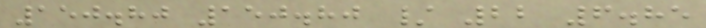150.80 150.80 / 22 6.85
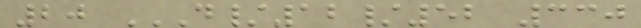20 D/12/52 330
